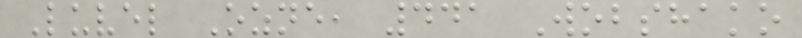Luvel Ozne, 441 Wobshako
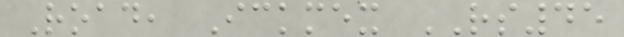Road, Ickmex RS45
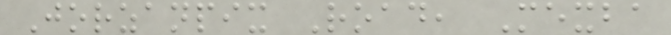Jorzanpix Road, Mexba
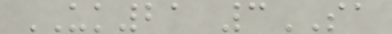UK21 3SA
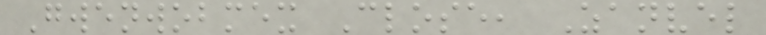Gwenwobmex Close, Zanvel
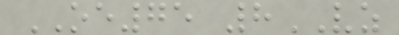OE75 8VZ
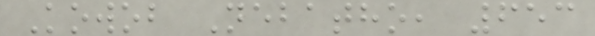Kowob Nebatho, 653
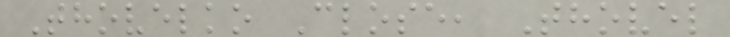Thovelko Close, Thovel
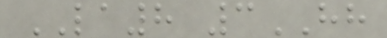LA8 3HH
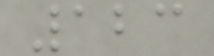123
